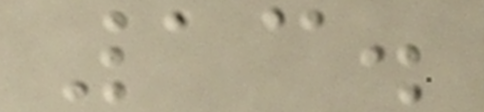13.
